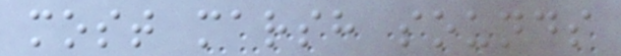most marsh sounds
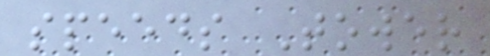speeds Tower
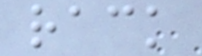rack
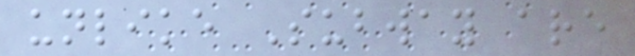unlike Subway are
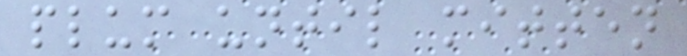plum until mitten
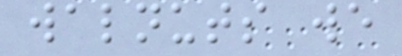walnuts we
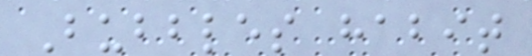Bubbles habit
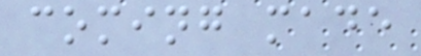coming made
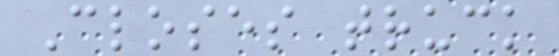Closes truck
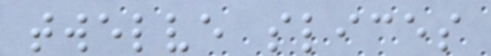twelve slices
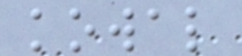kowal
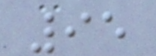95
